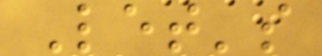Let's
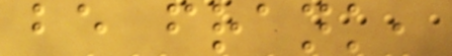be frank,
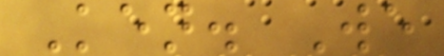Ken. We
